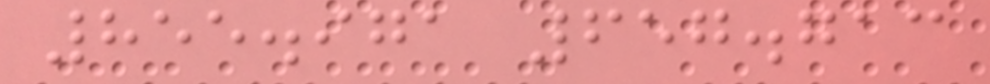855.971 657.713
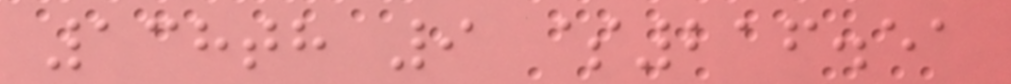138th 9 $216.51
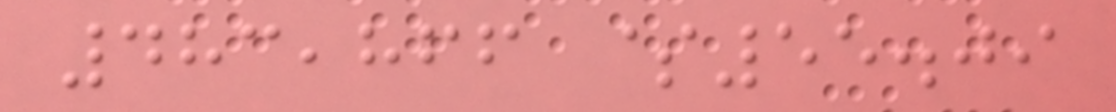483,866 $55.09
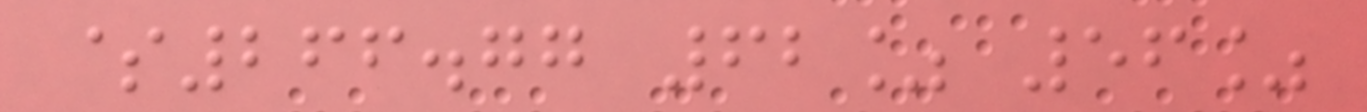$266.77 62% 56%
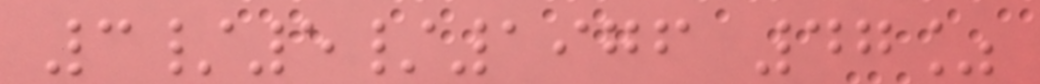3/5/1976 47%
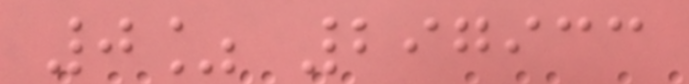0% 297933
